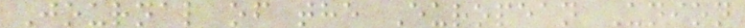Journal of the European Union
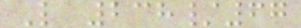L 238/67
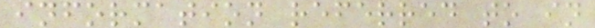information referred to in
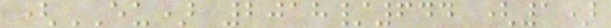(EU) 2018/644 (1)
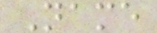Name
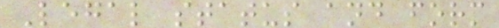Legal status and form
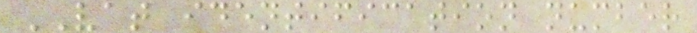VAT identification number
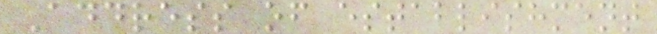Address of establishment
